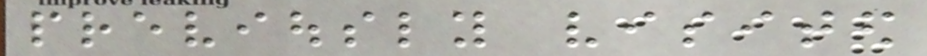previously visited
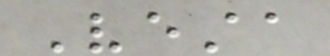Vesta
